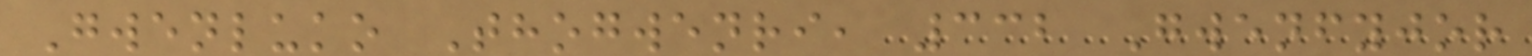Gwenluko Thogwenri, 332 Gwenfyjor
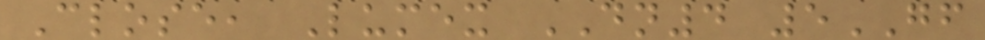Close, Lumex DN4 5GF
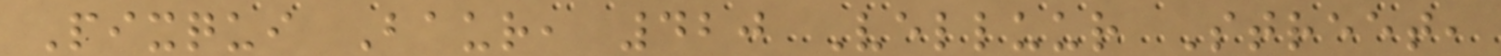Pixqui Baur, 420 Velluur Street,
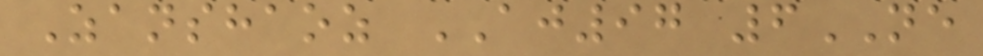Zanshaoz AJ97 6NE
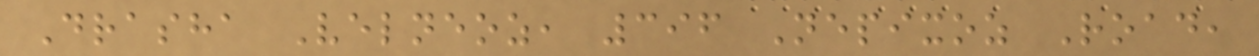Drasha Velneoz, 396 Nepixoz Road,
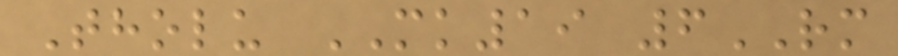Tholu MK19 6RM
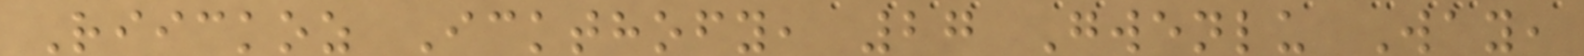Riickoz Ickthofy, 27 Gwenlu Way,
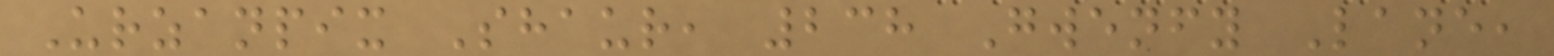Urzanpix Shaur, 238 Gwenfy Lane,
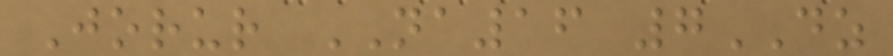Jorur NA16 7DZ
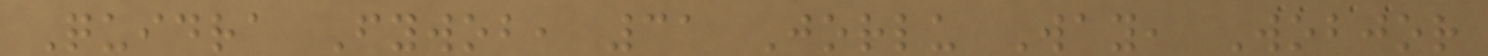Quidra Fywob, 31 Jorlu Way, Wobjor
